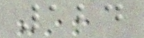124
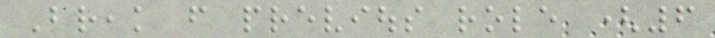Break from previous role (6
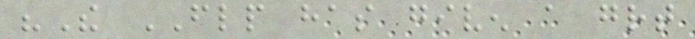"The FLP has given a great
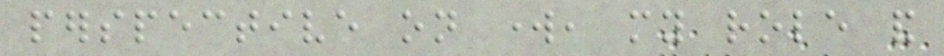perspective on work, my role and
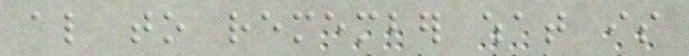also to remember what is
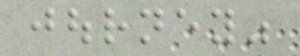journey"
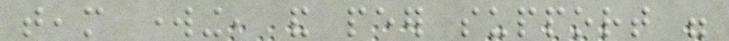team working, and peer support were
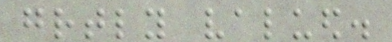greatly valued.
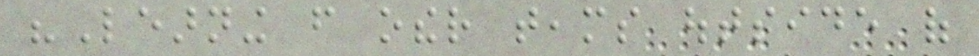"Learning from other teams outside of
